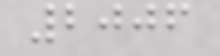2006
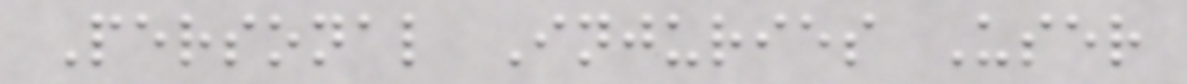Personal Injuries User
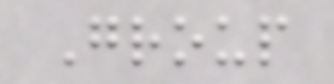Group
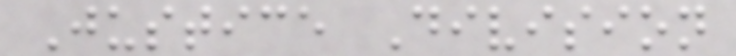Justice Division
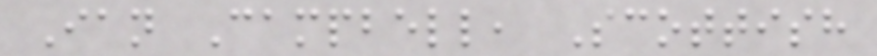Ian Campbell, Scottish
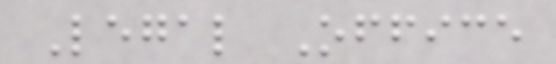Legal Office
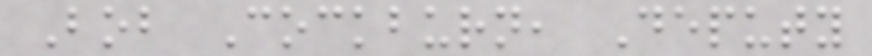Bob Cockburn, Deputy
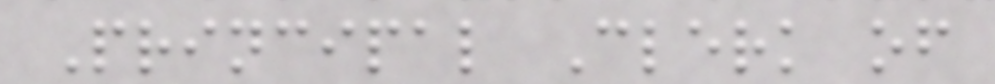Principal Clerk of
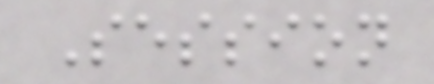Session
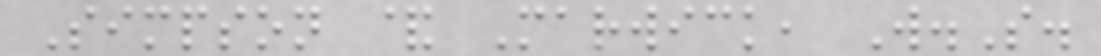Simpson & Marwick, W.S.
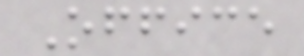Office
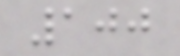100
